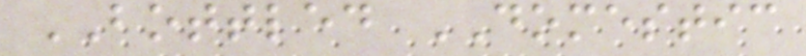BOTTLED DOMESTIC
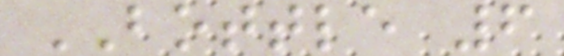BOTTLE 6
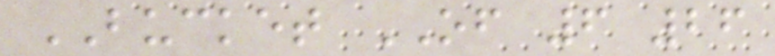BUCKET OF 6 26
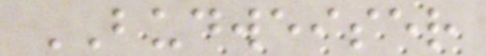BUDWEISER
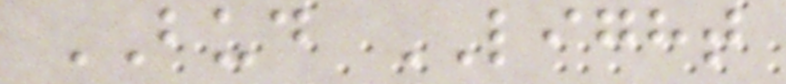BUD LIGHT
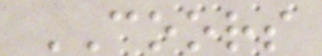COORS
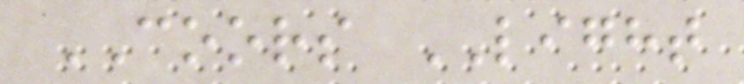COORS LIGHT
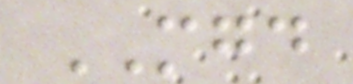MGD
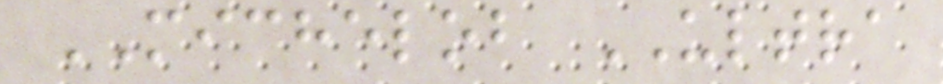MICHELOB ULTRA
